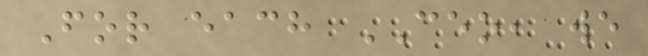For each CEO, we
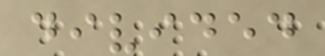divided
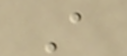A
